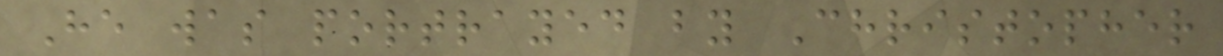He was portrayed by Christopher
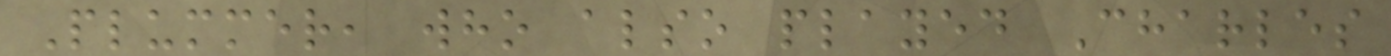Plummer, who also played Charles
